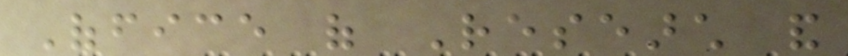Office of Research and
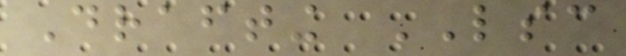Drafting LSC
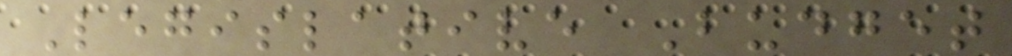Legislative Budget
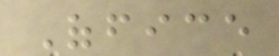Office
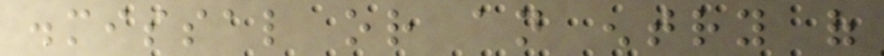dismissal or an entry of
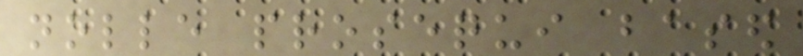nolle prosequi based
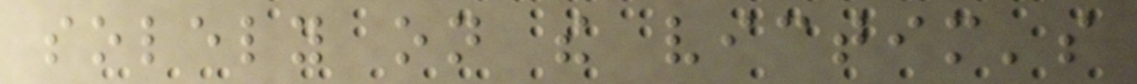solely on the victim's
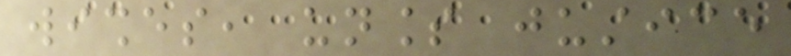wishes, unless justice
